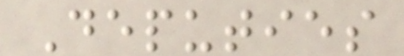Deputies
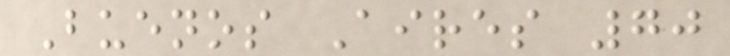Buenos Aires 70
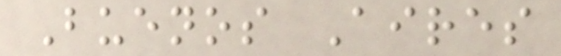Buenos Aires
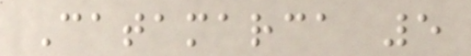Catamarca 5
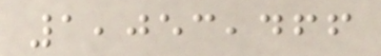1,053,466
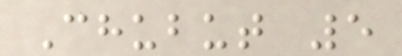Chubut 5
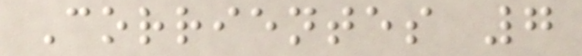Corrientes 7
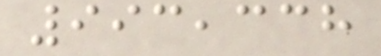993,338
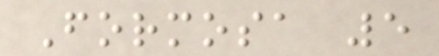Formosa 5
